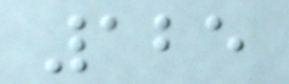125
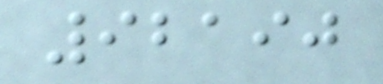92190
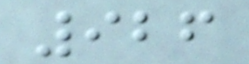926
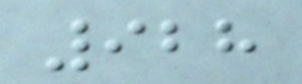928
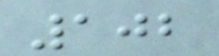102
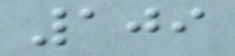109
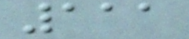111
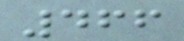466
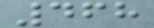468
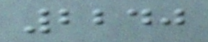2240
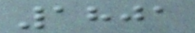1801
